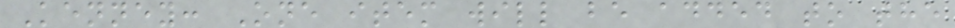Kenney: One item will be added to the
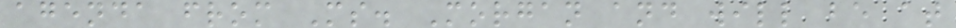agenda from Ms. Morgan and will be at
